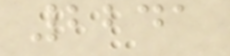2241
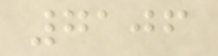7106
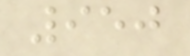950
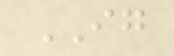IG
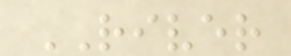RIVER
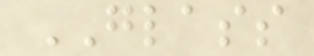GLASS
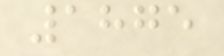1875
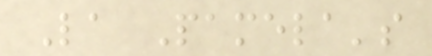La Pamela's
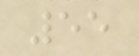55
